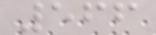566
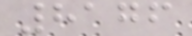8176
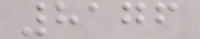8176
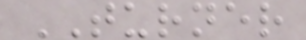TURNER
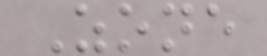Zone
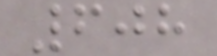608
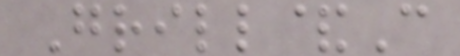Grill&C
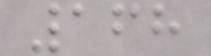168
